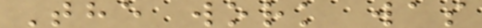The work was
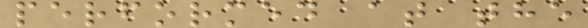performed at the
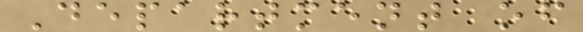Department of
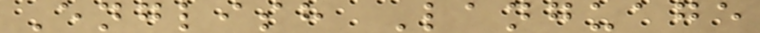English Language
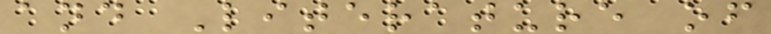and Literature of
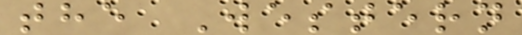the Western
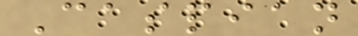Caspian
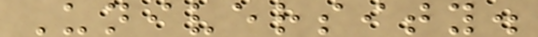University.
